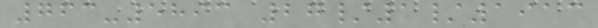763-5893 27/1/1913
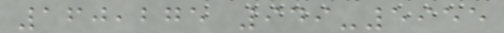160,275 949-5955
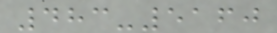483-5160
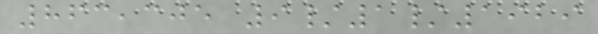863,305 9/1/1929
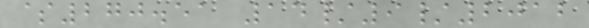$270.51 14/9/2012
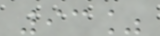93%
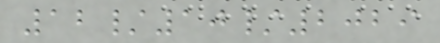12/10/2029
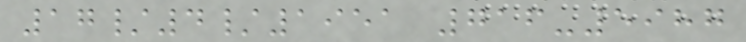17/4/1951 716-5987
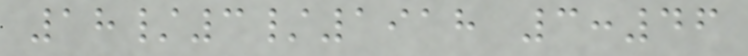18/3/1918 3:46
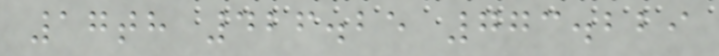17th 426.25 773.229
